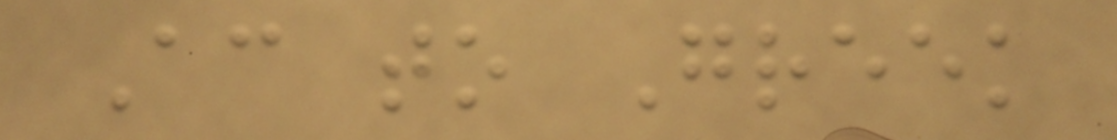According to Greek
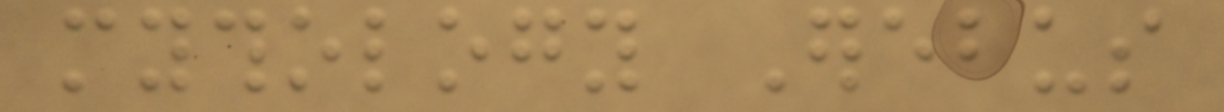mythology Erebus
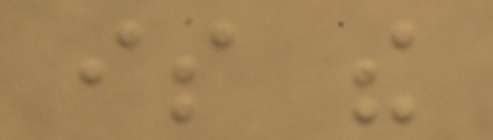is the
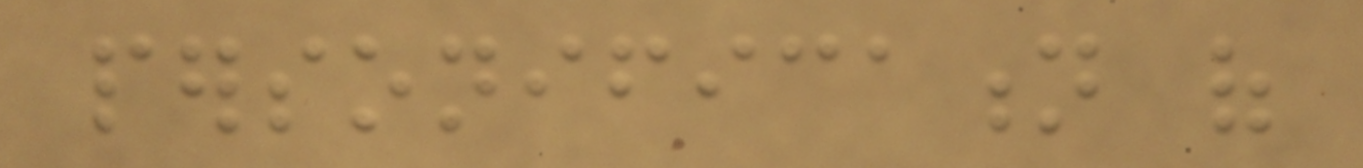personification of
